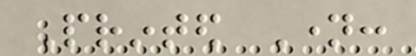Printed Name:
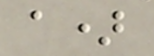a)
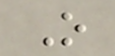O
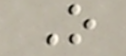O
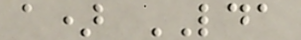a) LDA
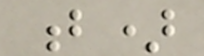b)
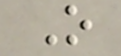O
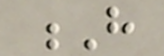H
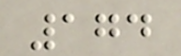174
